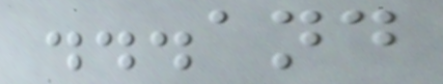...and
